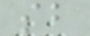sb
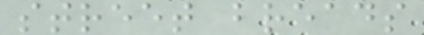street breads
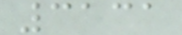3131
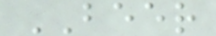BEER
